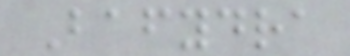Bafydra
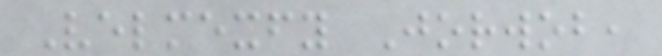Velmexfy Jorwob,
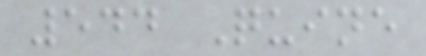544 Quine
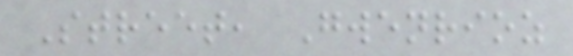Street, Gwenrioz
